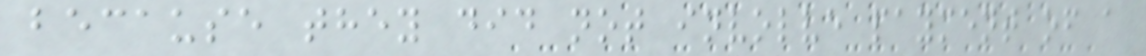because they did not involve payment of a
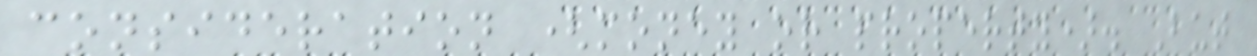consideration (money or property). But
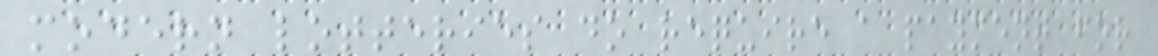modern lotteries do require a payment for
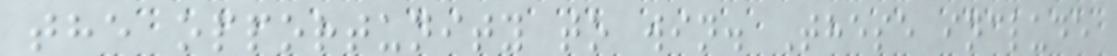the opportunity to win. These include
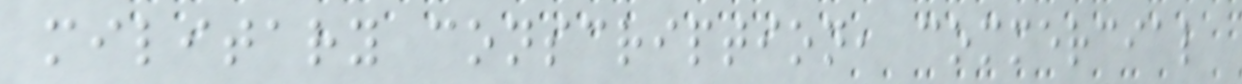military conscription, commercial
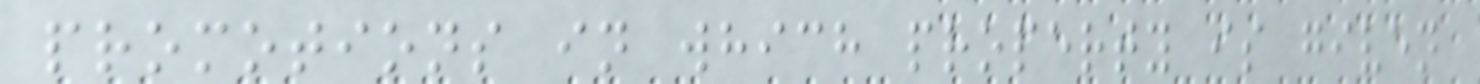promotions in which property is given
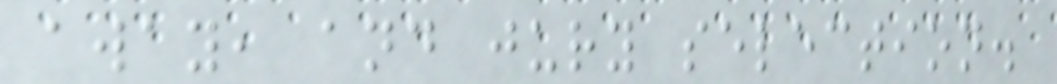away, and jury selection.
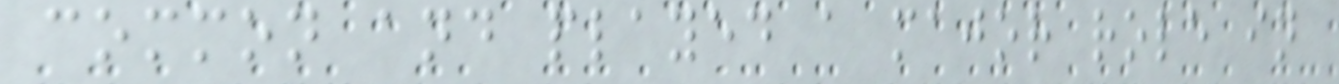common and played a major role in
